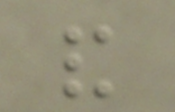and
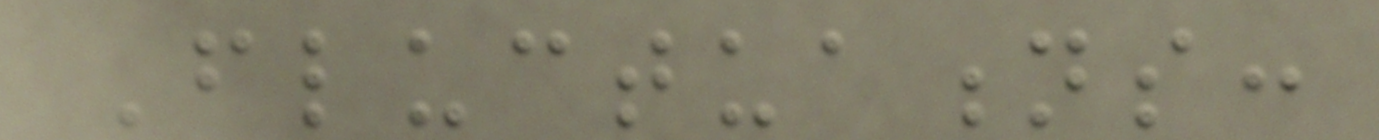Fluctuations:
